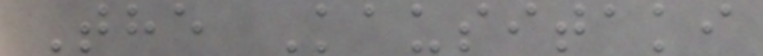The Kausitaki
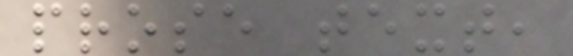prose text,
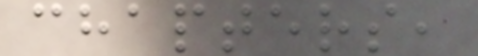chapters,
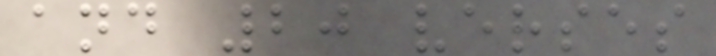and 20 verses
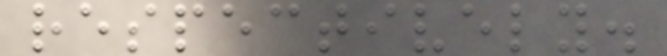respectively.
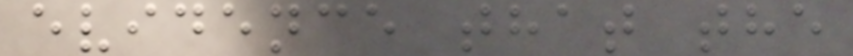evidence that the
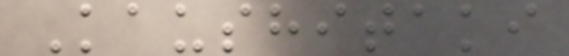Kaushitaki
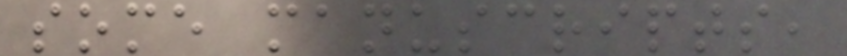some manuscripts,
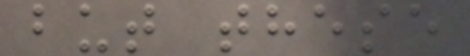but these
